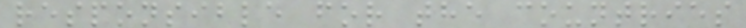responsible for the countries
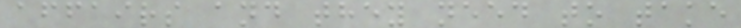affairs and they need to take
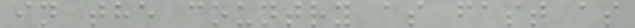in the country as fast as
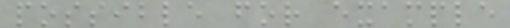possible for example
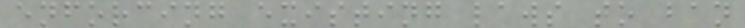enforcing existing laws to ban
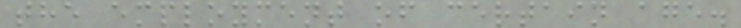the employment of certain age.
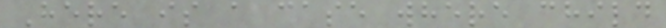Here is a case where child
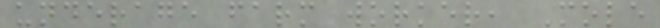underage farm worker, Mole
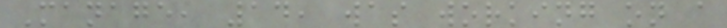Manage, 14, was working on a
